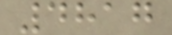4817
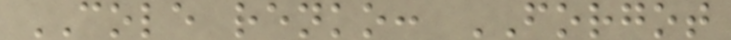COLE renko: FORGOT
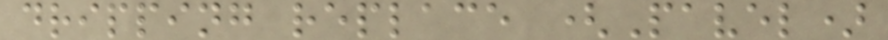dripping replace (Pavel)
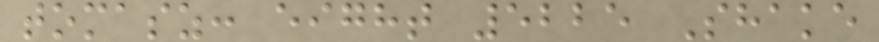tomasz: eight 5225 Shake
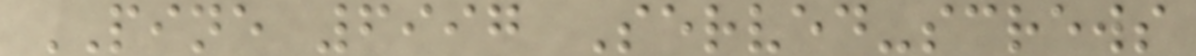PINE 6997 Served-screws
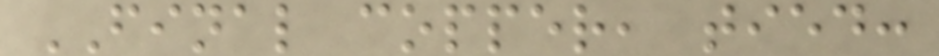FINAL copper, tied:
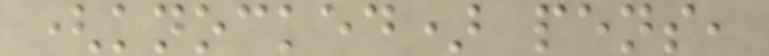(knocked) pens,
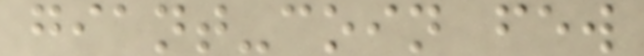giant-coin few
